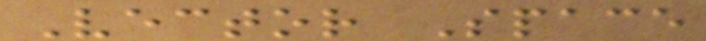Vector Space
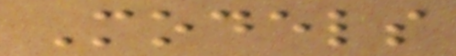Models
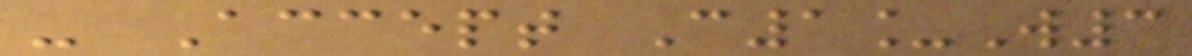- Accept C1_W3
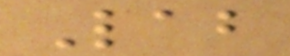Lab
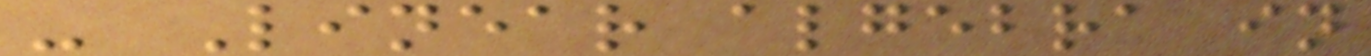- Linear algebra in
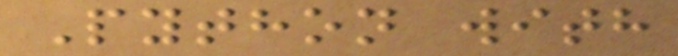Python with
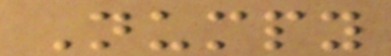Numpy
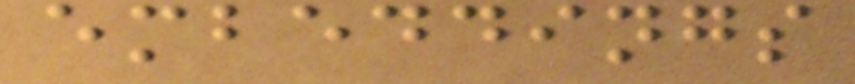embeddings
